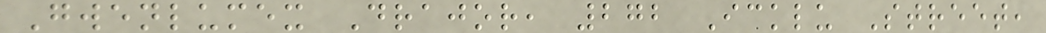Gwenlumex Drajor, 272 Icklu Street,
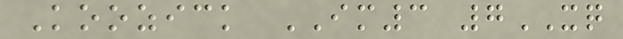Koozick IM3 7XQ
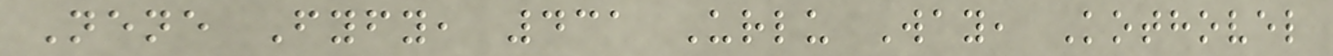Nene Fyfy, 431 Urlu Way, Kothovel
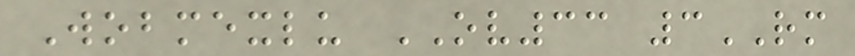Wobmexlu OV33 3RM
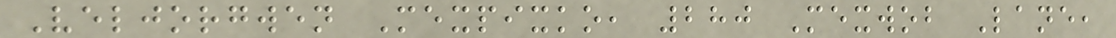Veljorgwen Mexpixko, 280 Mexwob Lane,
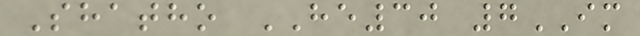Shatho HE30 7IM
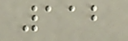112
